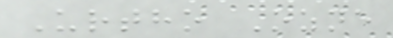Urtho Ozne
